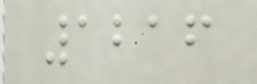1216
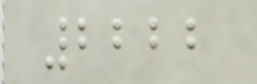2222
